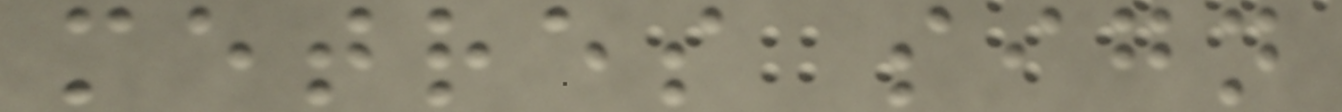metres sign
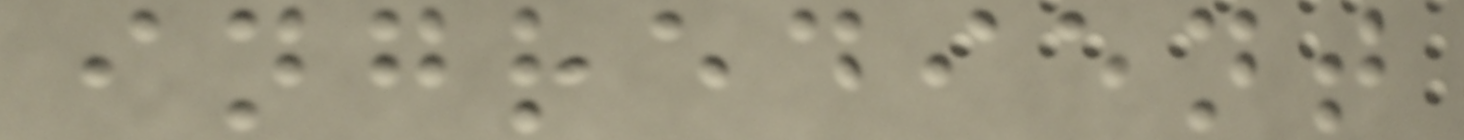ingredient
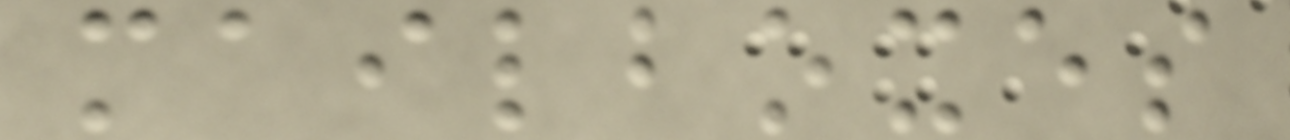mailboxes
